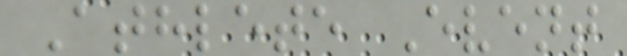Athlete Event
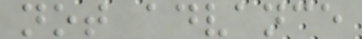not advance
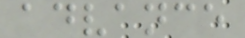advance
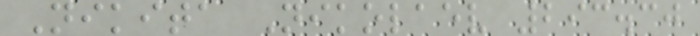Nikita Nikolaev 293.30
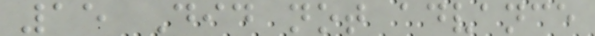15 Did not advance
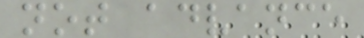not advance
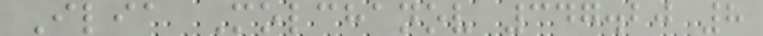Ilia Molchanov 347.20 8
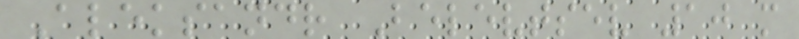Aleksandr Belevtsev 10 m
